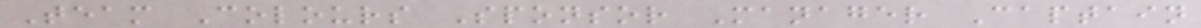Team Colours Sponsor Manager Captain
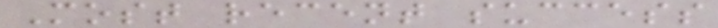Most recent success
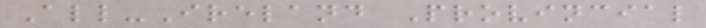All-Ireland Provincial
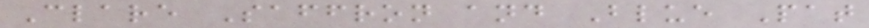Clare Saffron and Blue Pat
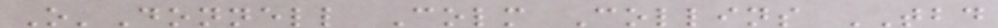O'Donnell Colm Collins TBD
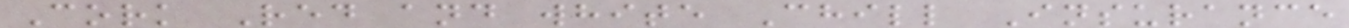Cork Red and white Chill Insurance
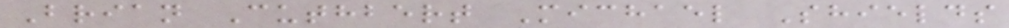Brian Cuthbert Michael Shields
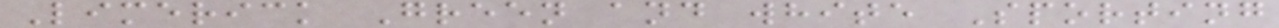Limerick Green and white Sporting
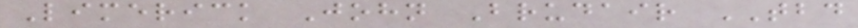Limerick John Brudair TBD
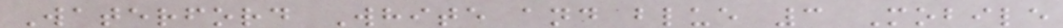Waterford White and blue 3 Mobile
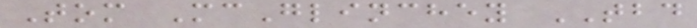Tom McGlinchey TBD
